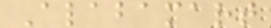Alabamart
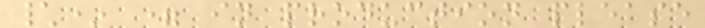\* = in production please
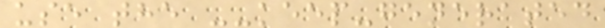use the --keep-generated
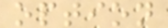option
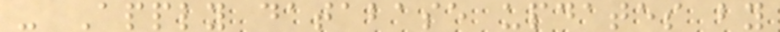- Apply database updates by
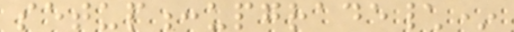setup:upgrade\*
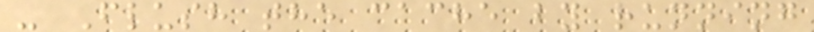- Flush the cache by running
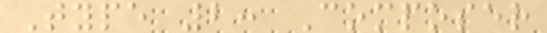Type 2: Composer
